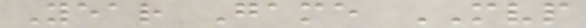Year Game MVP
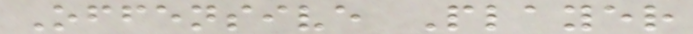Offensive Player
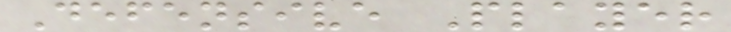Defensive Player
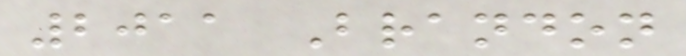2011 Brandon
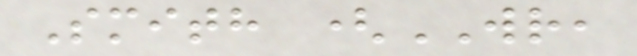Smith (WR,
